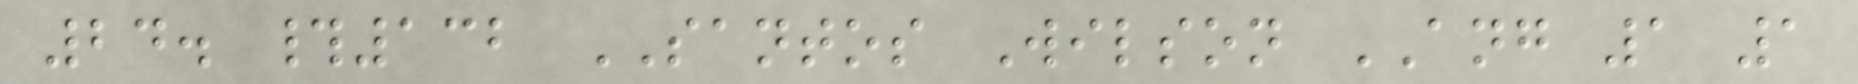24. #132 SANTOS Wilson ANG 1 1
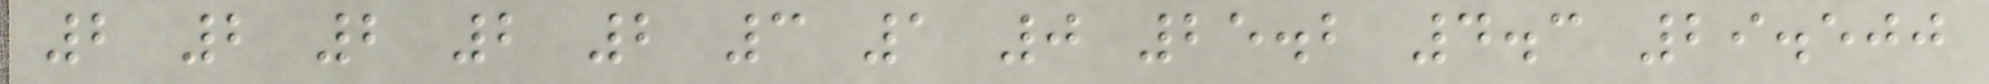2 2 2 2 2 3 1 0 25.2 4.3 29.500
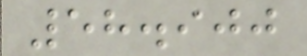58.900
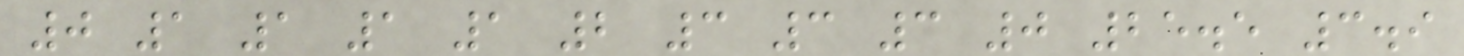0 1 1 1 1 2 3 3 3 0 25.5 3.9
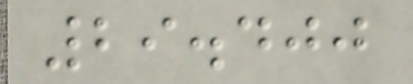29.400
